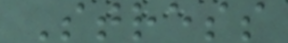Stress
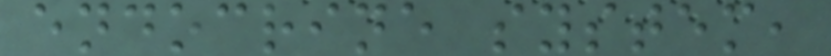endocrine system,
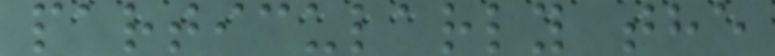particularly the
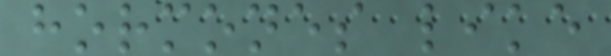hormones like
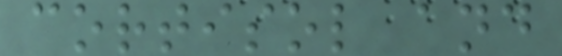cortisol and
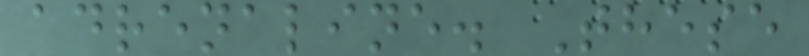adrenaline. These
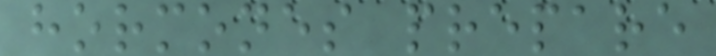hormones prepare
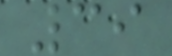39
